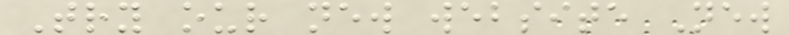Try our new website New
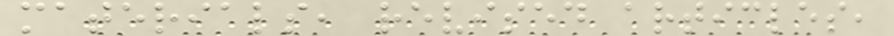materials, revised articles,
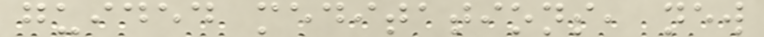guided meditations, new
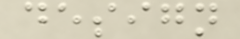design
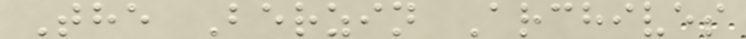The Berzin Archives
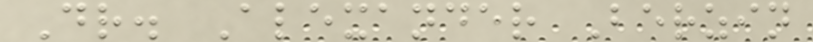Dr. Alexander Berzin
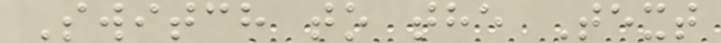Switch to the Text
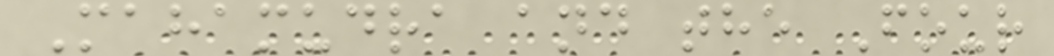Mahamudra and the Four
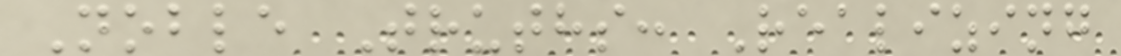Noble Truths: Realizing
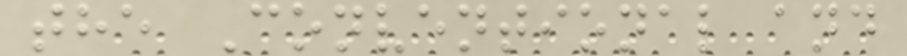the Conventional and
